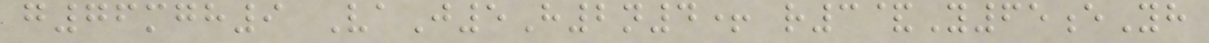g76mgh9 VaJ5H2n4+ r3&Y65eYh
